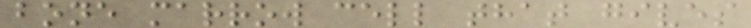bone marrow cell that gives
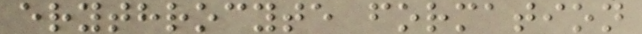erythrocyte formation
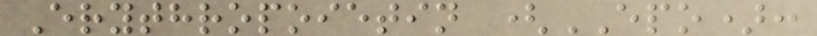Erythropoietin (EPO):
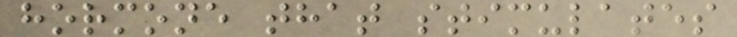hormone that stimulates
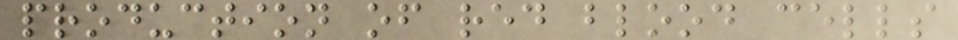production of red blood cells
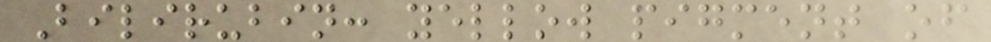Bilirubin: yellow pigment of
